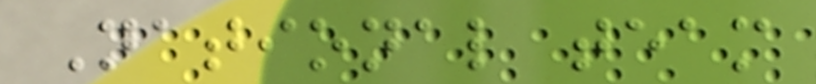National team
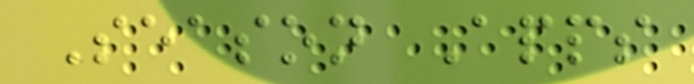Season Apps
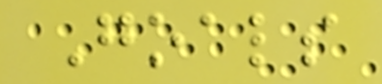Goals
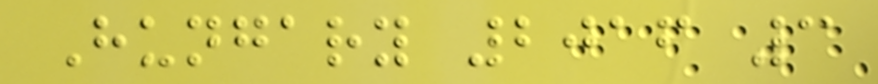Hungary 2016 3
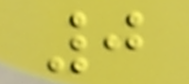0
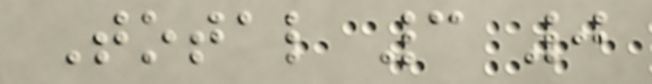Total 3 0
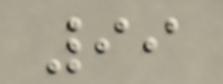99
